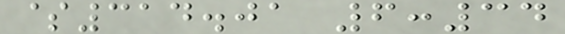$314.01 6:34
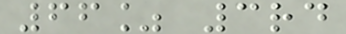66% 3rd
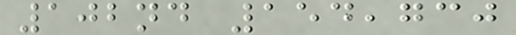102nd 154,730
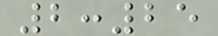2:25
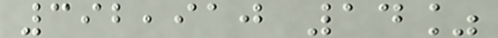392,910 14%
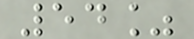54%
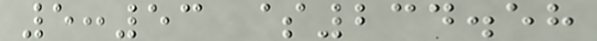5:53 $234.58
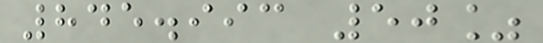845.993 50%
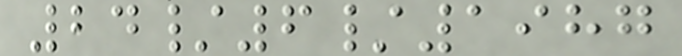24/6/1987
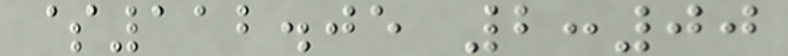$112.05 2:00
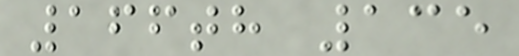166th 135
